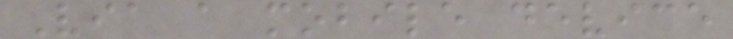Via a mobile device
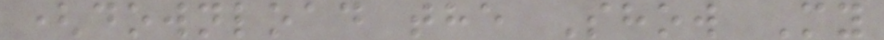(download the Show My
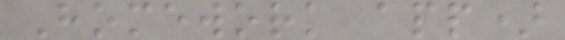Homework app)
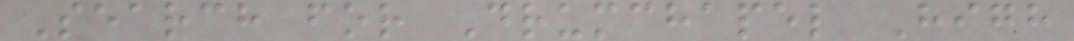Search for Drumchapel High
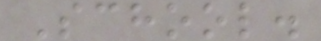School.
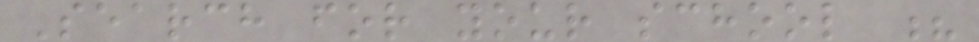Search for your school ?
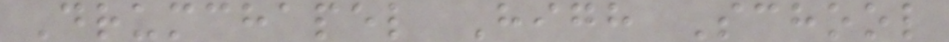Drumchapel High School
